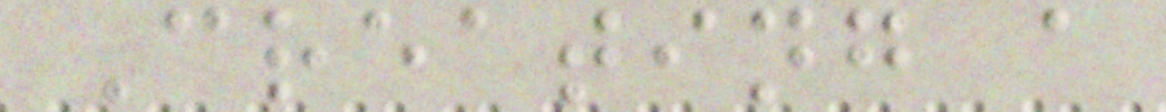Creating a
